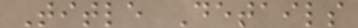Title Details
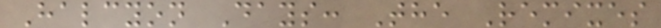Halcyon Days: The Remixes
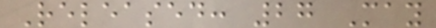Released: 27 May
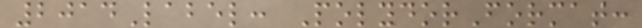2014Label: PolydorFormat:
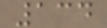134
